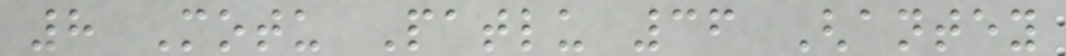8 Motu Patlu 36 Ghantey
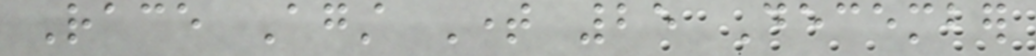Race Against Time 25 December
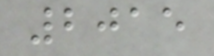2015
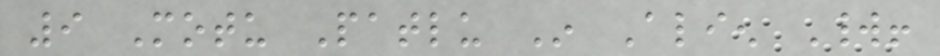9 Motu Patlu In Alien World!
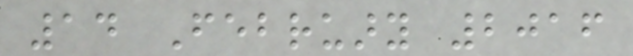14 February 2016
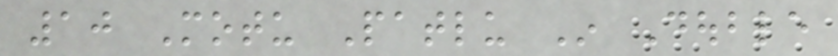10 Motu Patlu In Double
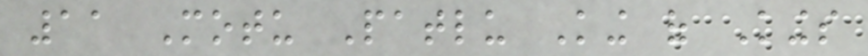11 Motu Patlu King of Kings
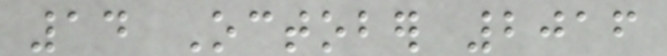14 October 2016
